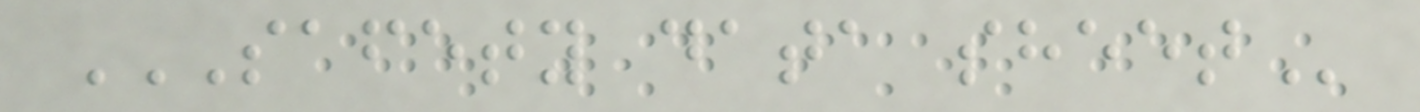SAFETY DATA SHEET
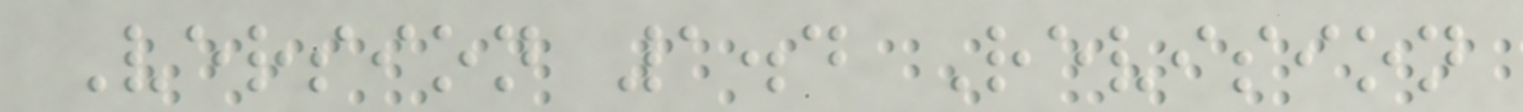Version 1.4 Revision
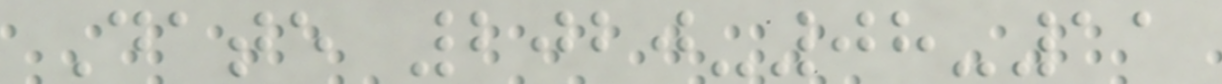Date 2020-08-11
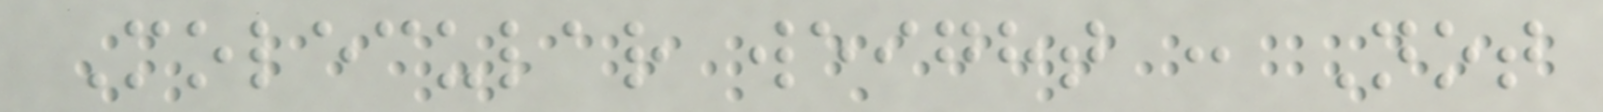Molecular weight : Not
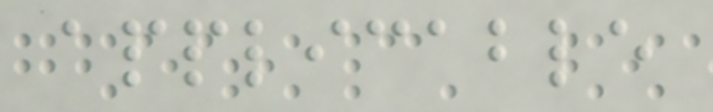applicable
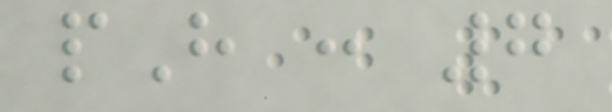pH : 7
